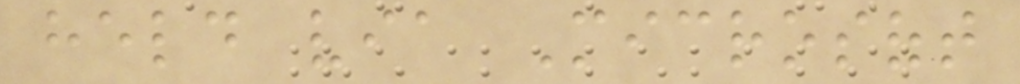held via Microsoft
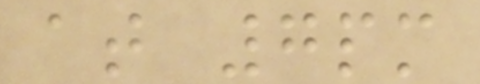at 7pm
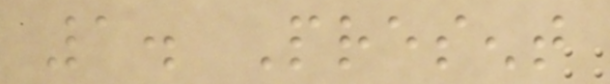1. Present
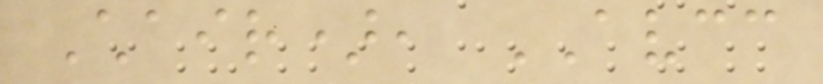Chair), AVCC
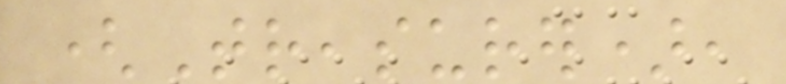(Treasurer),
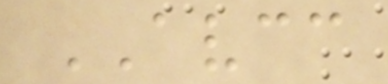AVCC
